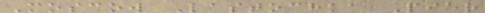Moscow Lastochka Pier
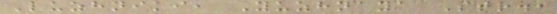Luzhniki, Yuzhnaya Str.,
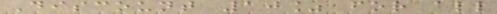Discount 10% for all
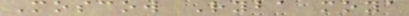Moscow Ryba moya
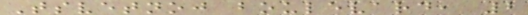Tsvetnoj boulevard, 2
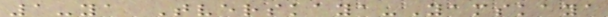1-ya Tverskaya-Yamskaya
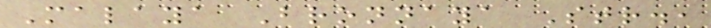Malaya Bronnaya Str.,
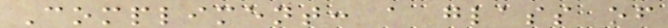Compliment: a glass of
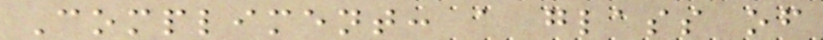Compliment: a glass of
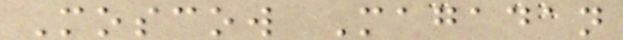Moscow Magadan
